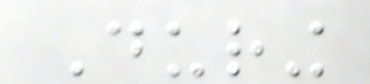During
